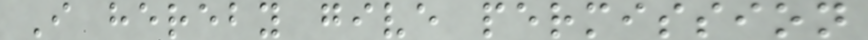I hereby give permission
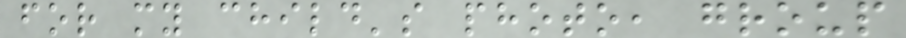for my child's photo, group
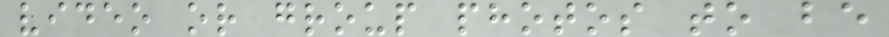video or group photos to be
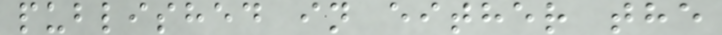published in either the
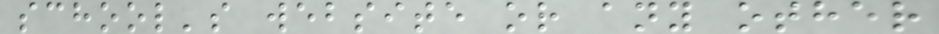school's website or any other
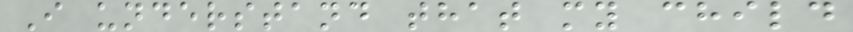I understand that my child
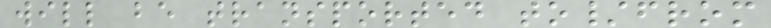will be transported to/from
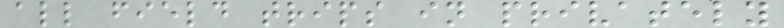all field trips in privately
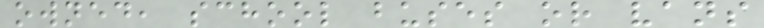owned, school buses or vans
